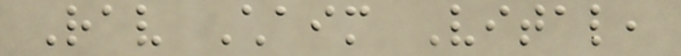Rav Chaim Vital,
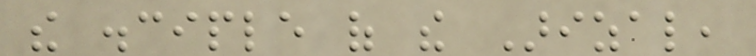the disciple of the Arizal,
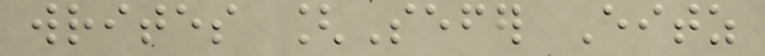writes [Sefer Eitz
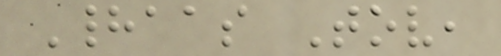Hadaas Tov,
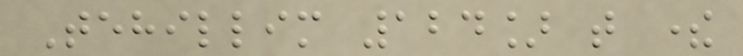Tehillim 124] that there
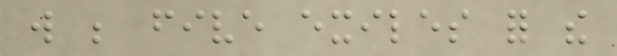will be five exiles for the
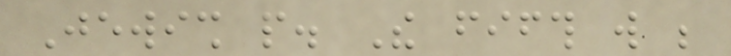Jewish people. The fifth will be
